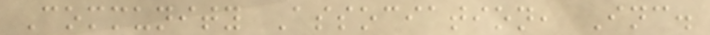Community Association, Inc.
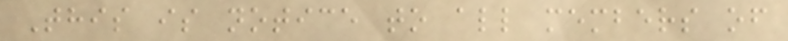This is notice to all members of
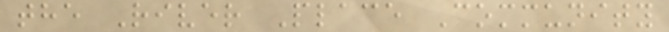the River Place Community
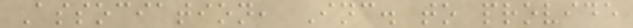Association, Inc. to provide
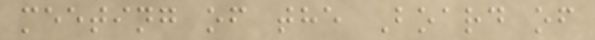meeting of the Board of
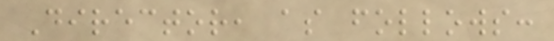Director, as follows:
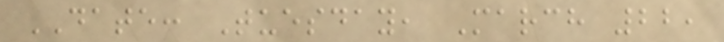DATE: Tuesday, March 22,
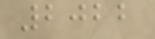2022
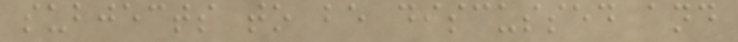subjects to be discussed and
